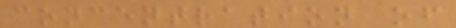concentration of
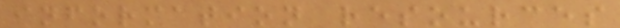information resources
